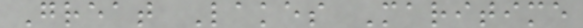Great Lakes Maritime
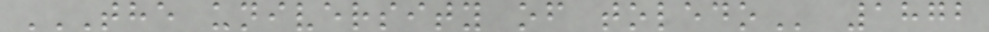THE UNIVERSITY OF TOLEDO 1872
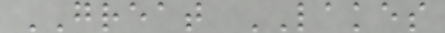GREAT LAKES
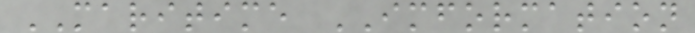MARITIME IMFORMATION
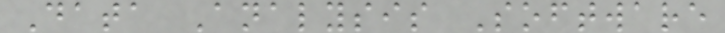Data Analysis Software
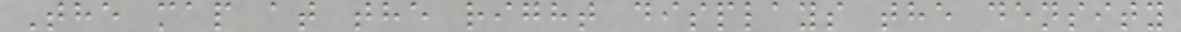The map at the right displays the density
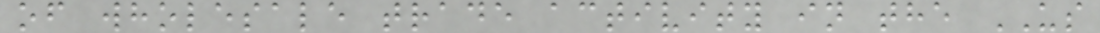of wholesale trade activity in the US
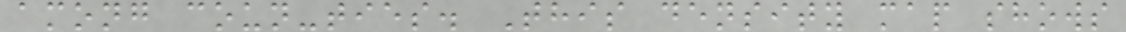among coun-ties. This density map shows
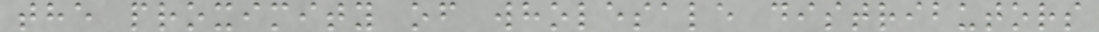the proximity of wholesale distributors
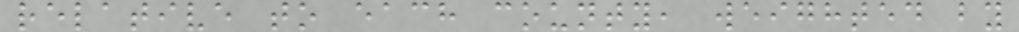relative to each county, weighted by
